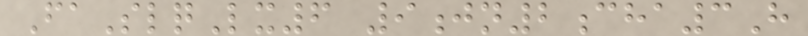FaSlqLx6 9jn2cha3H
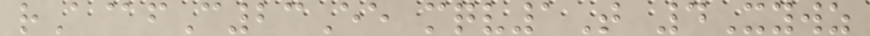rA@fC23Ee mqv1T 4Xywz
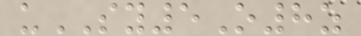uSY5O8z
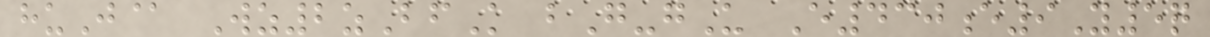huJ@ Wz2zBfK bG-gU E430e9Y5q
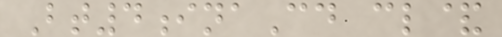Bt4inaCd cl&
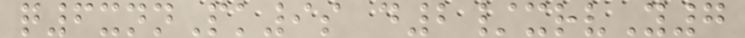q6xnnPk9s d2/xrvY7
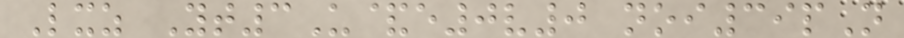Lxz Yt3U&e0v0 noi39pN
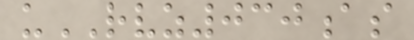uRVZ030as
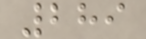289
